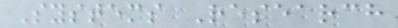Systems Research
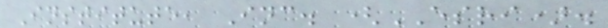Institute, Inc. (ESRI).
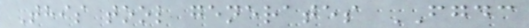This tool generates FGDC
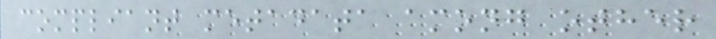compliant metadata among other
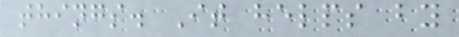things. It helps by
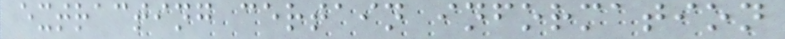extracting certain information
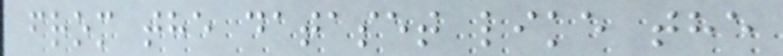from the dataset like the
